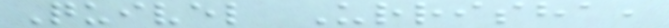Quivel Urrisha,
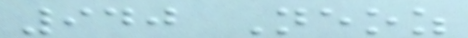940 Neoz
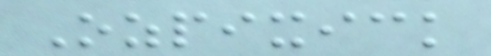Ozpixick
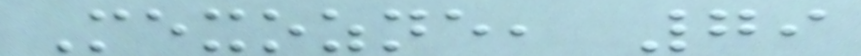Mexozne, 79
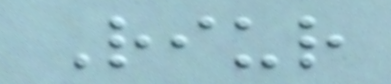Riur
